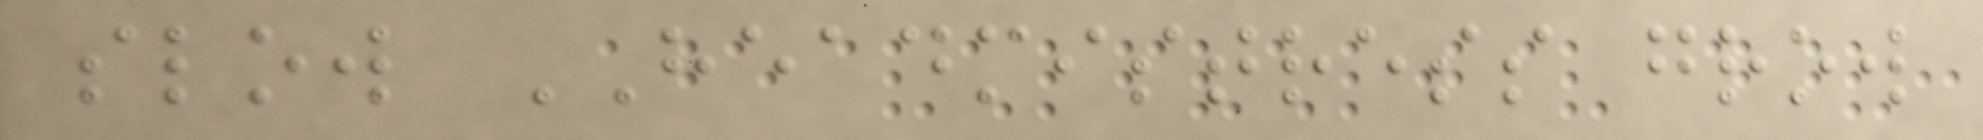slow HEADMISTRESS grow
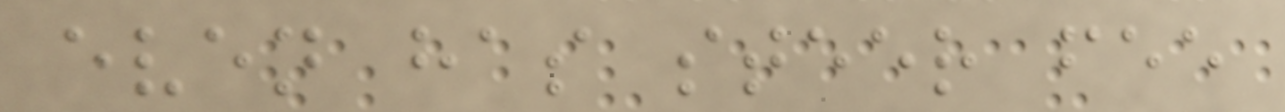even has steer fee
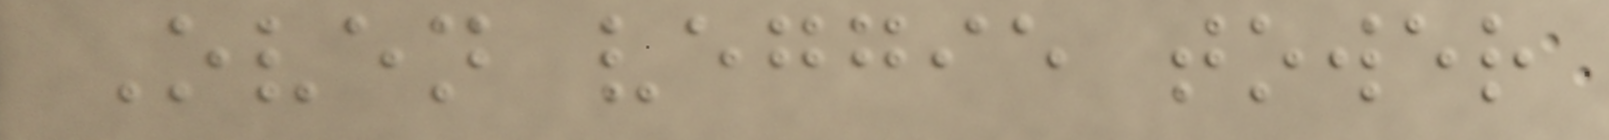Oven veggie tower
